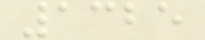1325
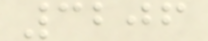3206
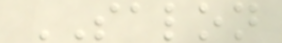SALON
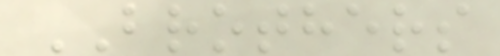BROTHERS
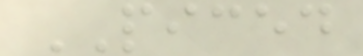PICED
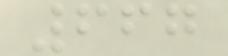667
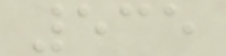535
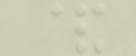&
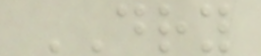DRY
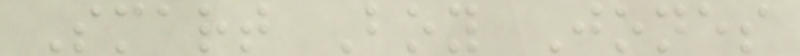Smart Boy Jones
